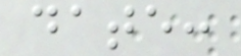date:
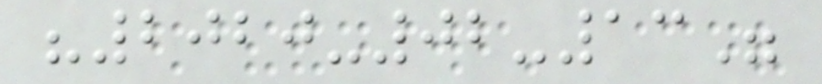"2020-02-13"
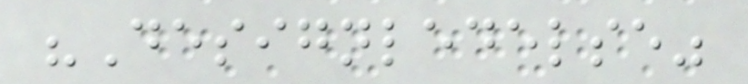"Designledelse"
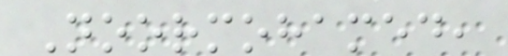Noormohamed,
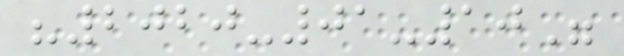"2020-01-10"
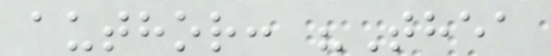author: "Thea
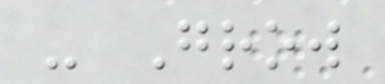- Grow
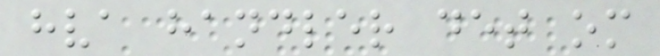hva handler det om
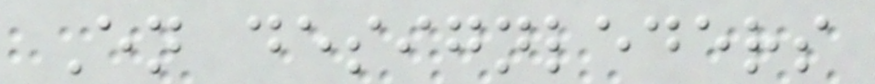En designleders
